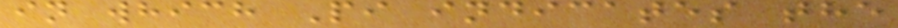in which Pi indicates the
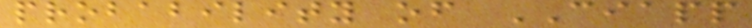probability of CIAPP
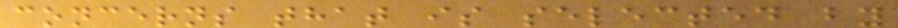concerns that is selected by
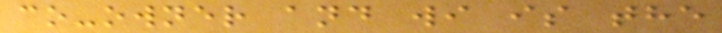co-owner and wi is the
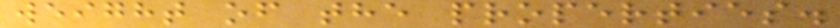weight of the properties.
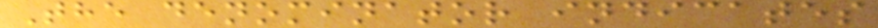The denominator indicates
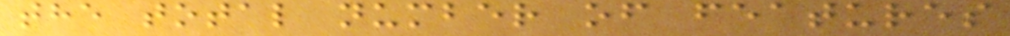the total number of features
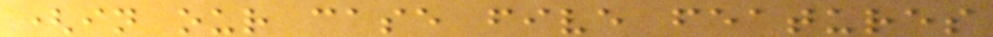(in our case five features
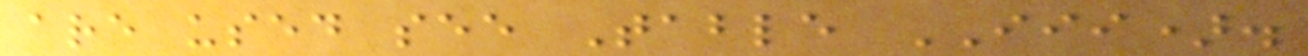are used see Table III).
